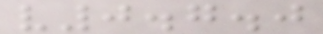v0.7.0
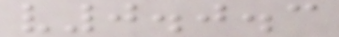v0.0.3
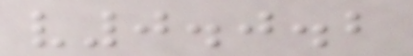v0.0.2
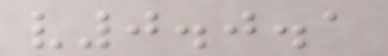v0.0.1
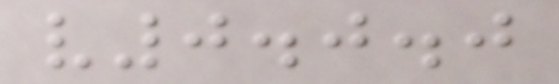v0.0.0
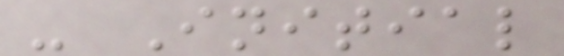- Initial
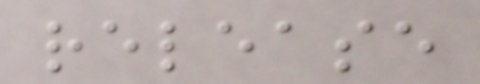release
